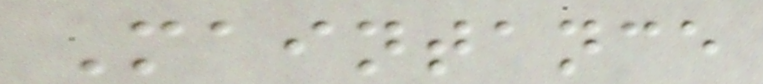Maintance
